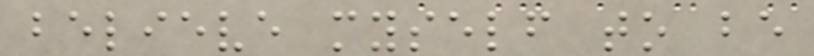believe myself to be
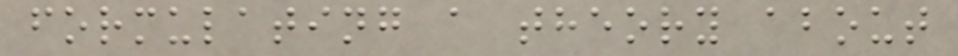formulating a theory about
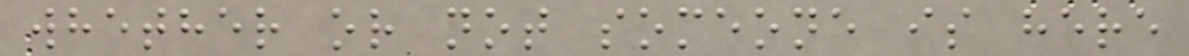whether or not someone is here
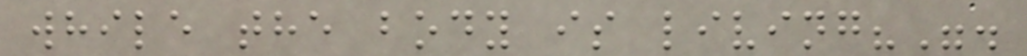while the body is living?".
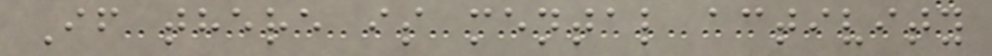If there is mental activity
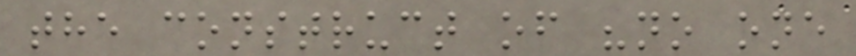the construct of "no one
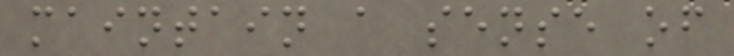maintain a sense of
